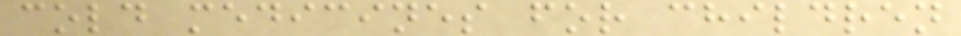cold medicines for children
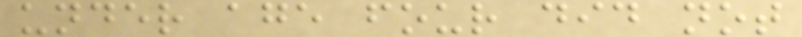under age four did not
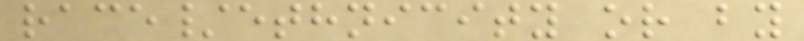race/ethnicity or by
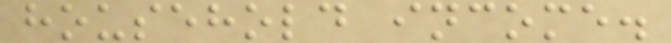household income.
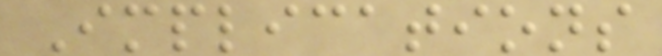Implications
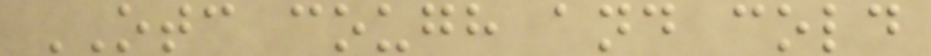OTC cough and cold
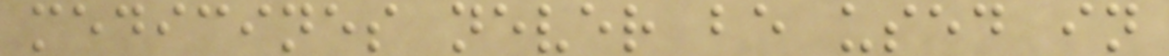medicines never be used in
